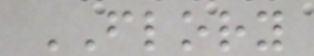FLORY
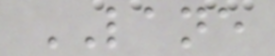LANE
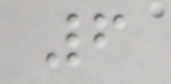6
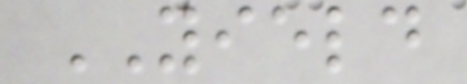YIELD
